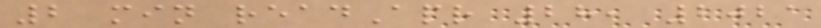2 min readApr 28, 2021
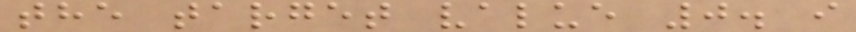the target value 0. i
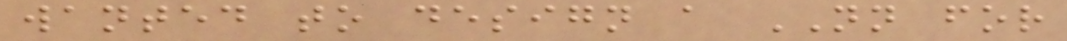wanted to design a NN for
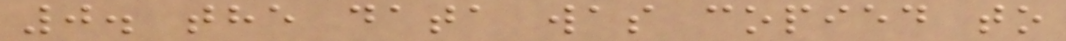0. the data was copied to
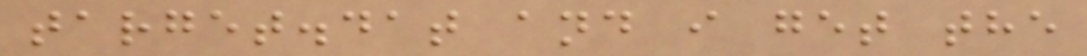target.dat and i get the
